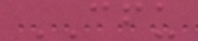CFU
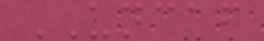UNCAF
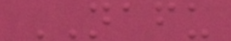NAFU
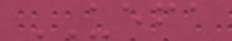UEFA
